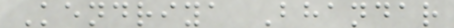Kendriya Bhandar
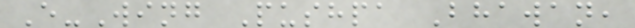E-Wing Pushpa Bhawan,
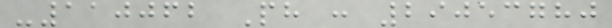-110062 Ph : 29053780
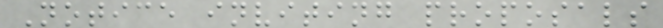Notice inviting proposals
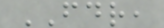FDR,
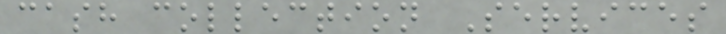cash collection Services
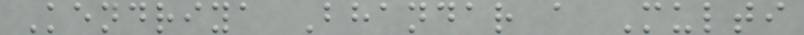Kendriya Bhandar a Multi
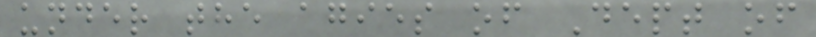under the agies of Dept of
